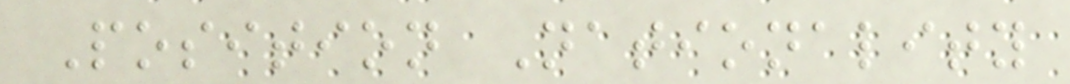Position Nationality
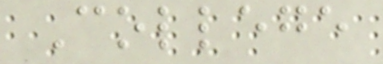College
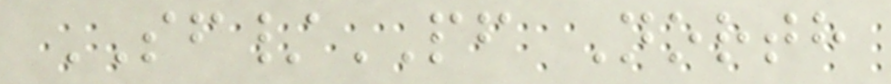SF/PF North
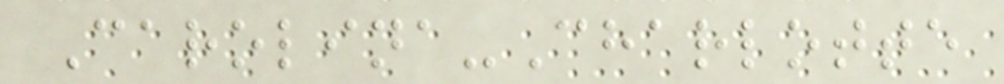Carolina-Charlotte
